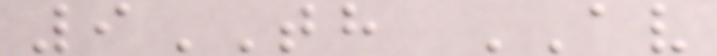9TH AV
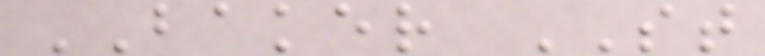BAKER ST
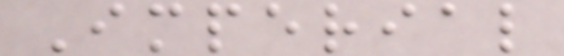Imperial
